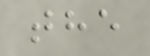the
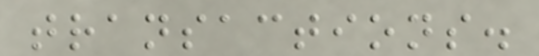transactions.
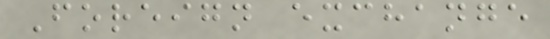Foreign exchange
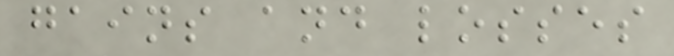gains and losses
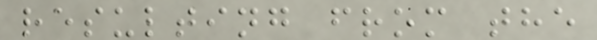resulting from the
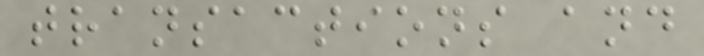transactions and
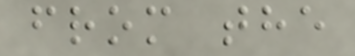from the
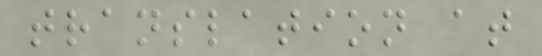translation at
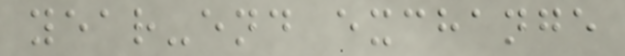year-end exchange
